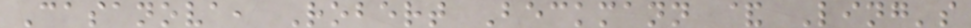Casanova, Robert Beckmann & Ling's
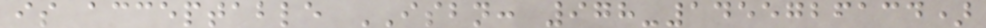is acceptable ISBN: 978-1455726134)
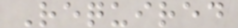Required
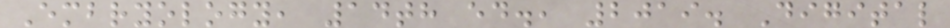Embryology, 14th ed., 2019. Digital
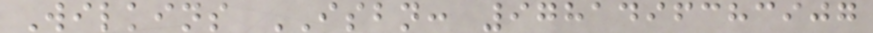Wilkins ISBN: 9781496383907
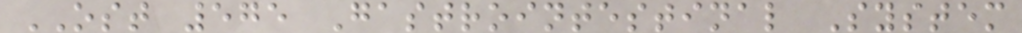OST 575 Gastrointestinal System
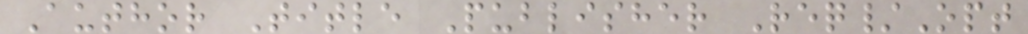Author Title Publisher Req/Opt
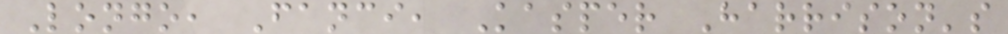Longo, Fanci, Kasper Harrison's
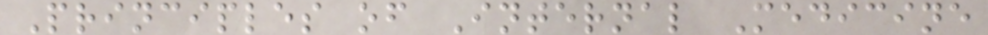Principles of Internal Medicine
